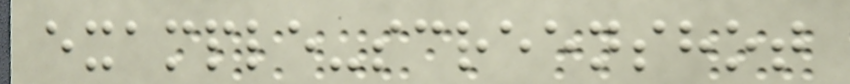example-screenshot
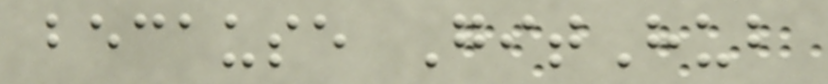because GitHub
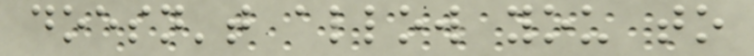doesn't allow you to
